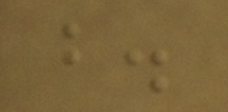b.
